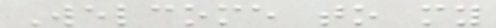Welcome to my
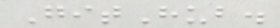GitHub.
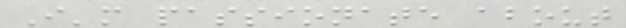I'm passionate about
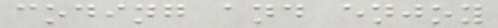coding and enjoy
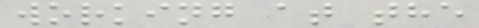working at the
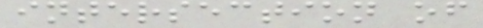intersection of
